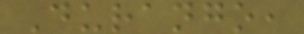Durango,
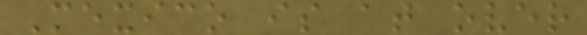Mexico is at over
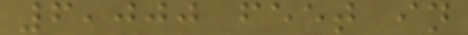6,000 feet in
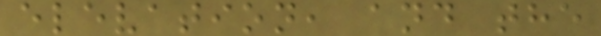elevation, and the
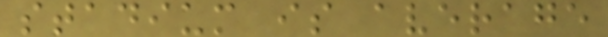stadium is average
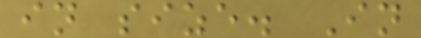in size. In
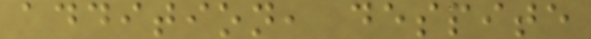addition, despite
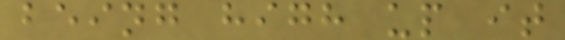being high up it
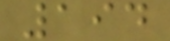194
